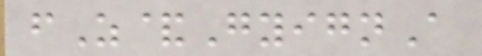fZ&GyignA
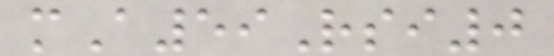mA59Rsi0
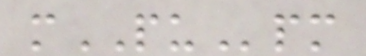mPUpm
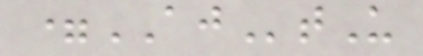=AJtU
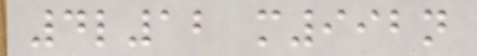4l12 m992n
